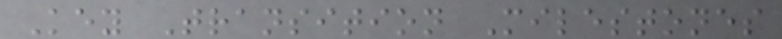Key Transition Milestones
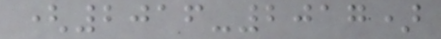(2016-2017)
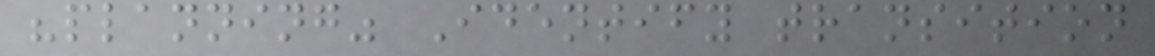"planning" Identify transition
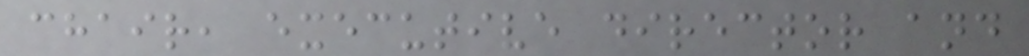chair, executive director and
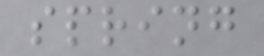spring
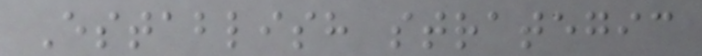Establish strategic
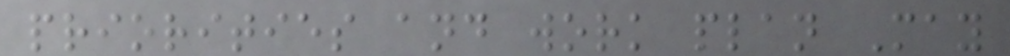priorities and work plan May
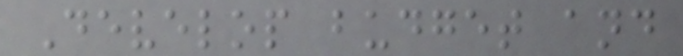Develop budget and
